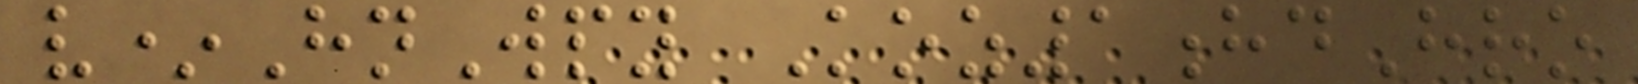v*HnWpy Koz1hdHro
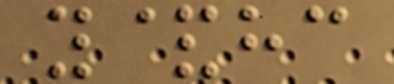y&hc
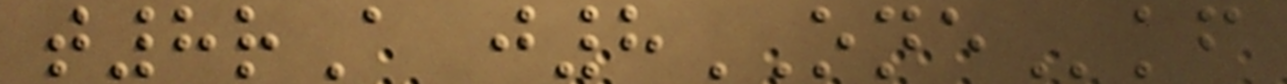t8rA j8ONEkf
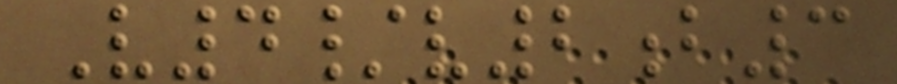V4/v2b3
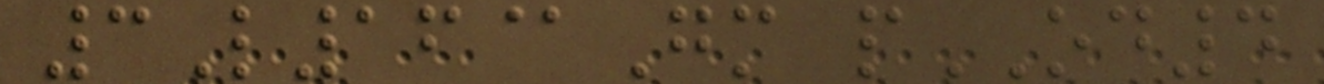3L16@Gm pOD4
